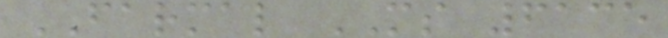FARMAL MS 6135
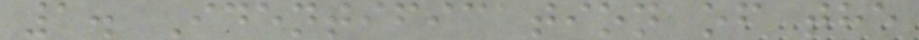1. Identification of the
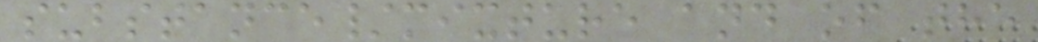substance/mixture and of the
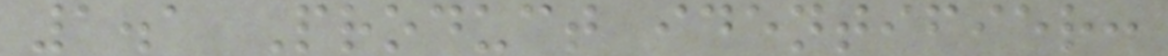1.1 Product identifier:
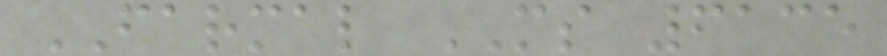FARMAL MS 6135
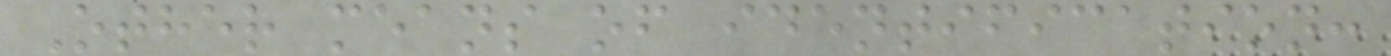Other means of identification:
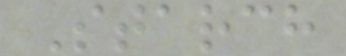Starch
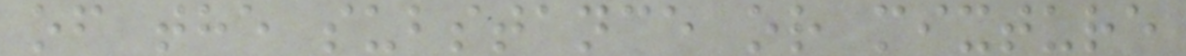of the substance or mixture
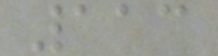113
